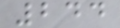244
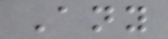Any
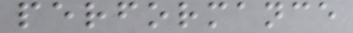performance
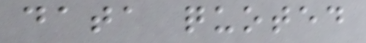data quoted
